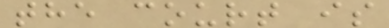the court is
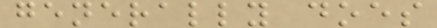generally does
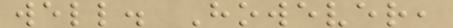well. However,
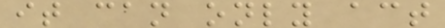it can only act
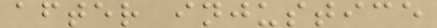after injustice
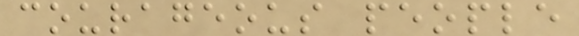courageous people
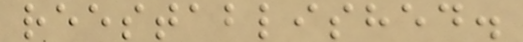reestablished.
